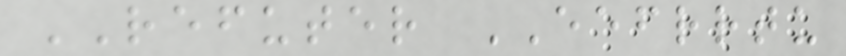REFUTER EEFRRTU
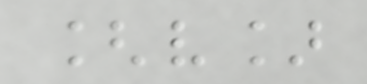[v]
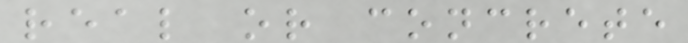real or concrete
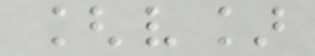[v]
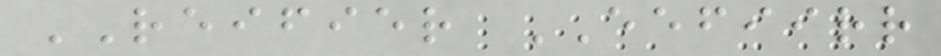REIFIER EEFIIRR
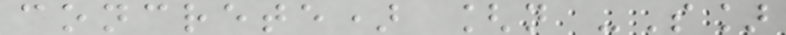concrete) [n -S]
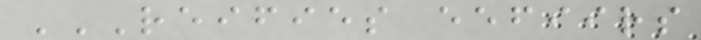REIFIES EEFIIRS
